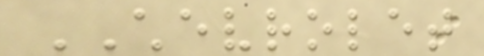CHEVROLET
